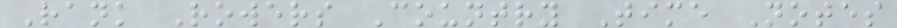Rank Rowers Country Time Notes
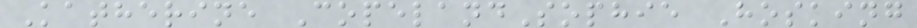Katherine CopelandSophie Hosking
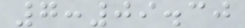7:09.30
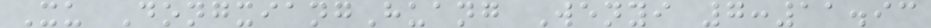Xu DongxiangHuang Wenyi 7:11.93
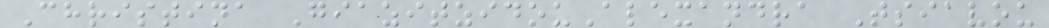Christina GiazitzidouAlexandra Tsiavou
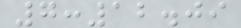7:12.09
